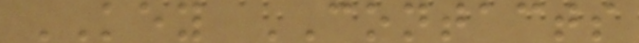KEY CONTACTS
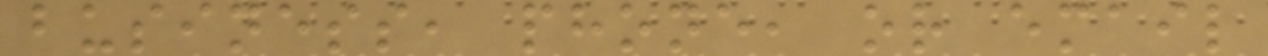business, phone, or email
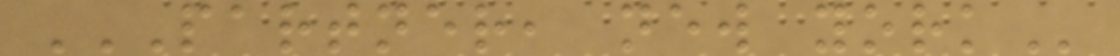PARTNER, NEW YORK
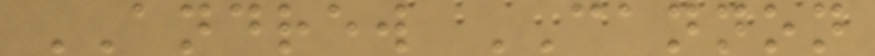ANDREW CANNON
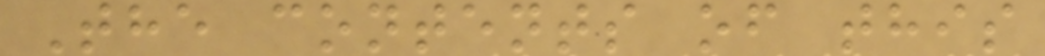The contents of this
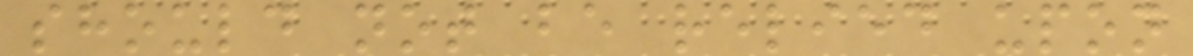should not be relied upon
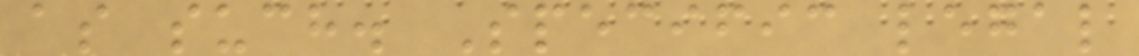as such. Specific legal
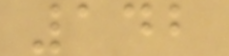142
